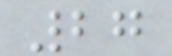27
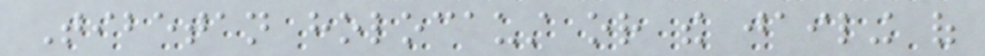Tibetan holocaust or the jailing of
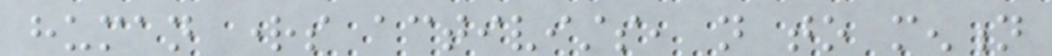human rights activists, not to mention
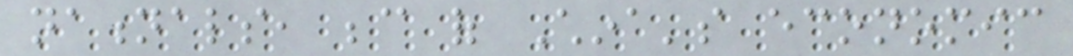nationals, because of China's economic
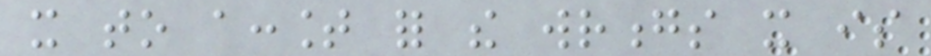it to account for the wrongs it is
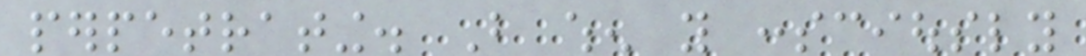perpetrating. But when you consciously
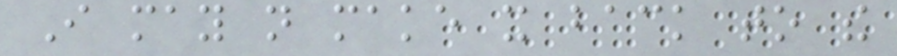I may not make it back to the
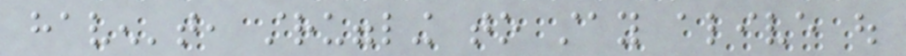haven't, struggling to stay alive out
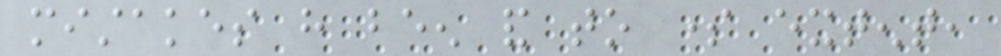mistakes have been and to some extent,
